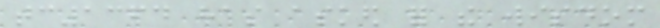tc1364 has asked for the wisdom
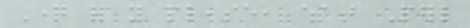Question for you please, what Perl
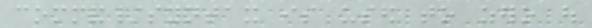command/syntax is used to zero out
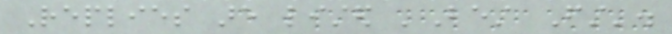Replies are listed 'Best First'.
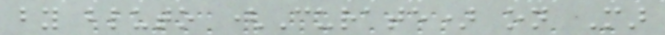by bluto (Curate) on Mar
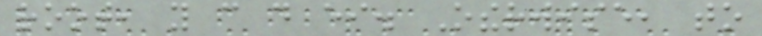root, you can do either. Otherwise, to
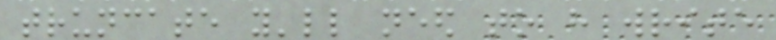truncate you'll need to have write
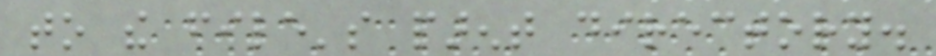to the file's parent directory.
